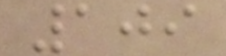109
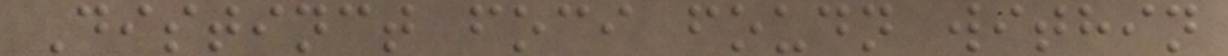Distinct foci foudn within
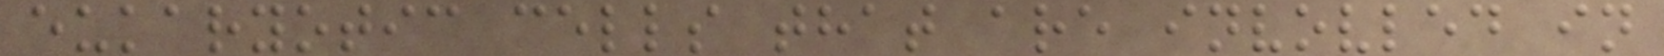eukaryotic cells that are invovled in
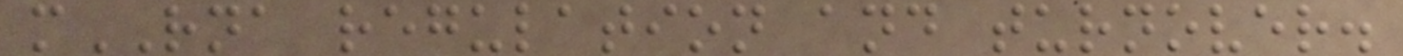mRNA regulation and turnover.
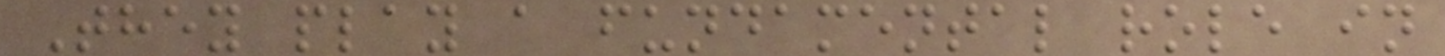They play a fundamental role in
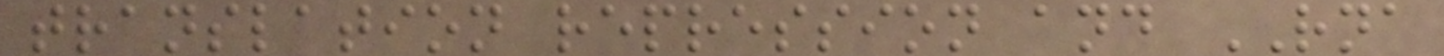translation repression and RNA
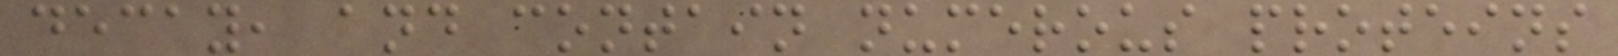decay, and contain numerous proteins
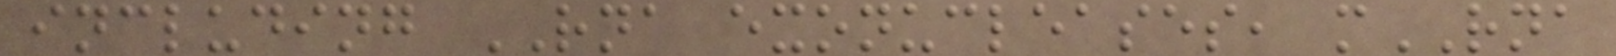including RNA exonucleases, mRNA
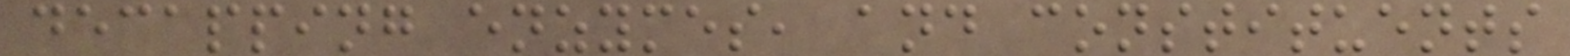decapping enzymes, and constituents
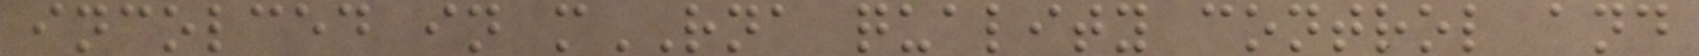incolced in mRNA quality control and
